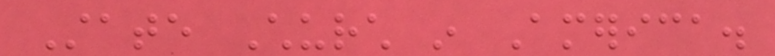State Church in America.
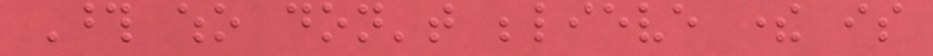Those who don't believe there is
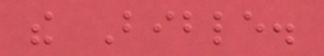the Bible.
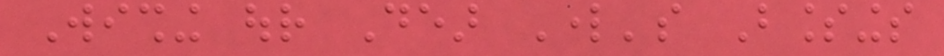Wishing our Dear Lord's Blessings
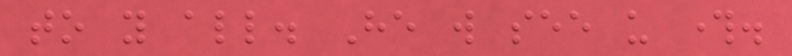to you all. He will see us through.
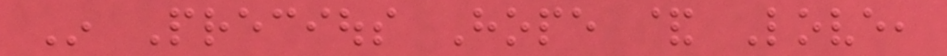In Precious Hope & Love,
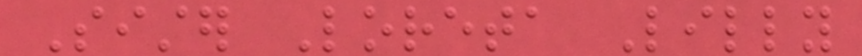Sister Loreta Lilly
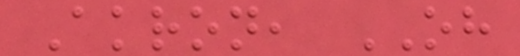Akron, OH
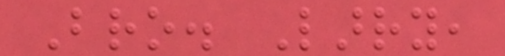Bro. Larry,
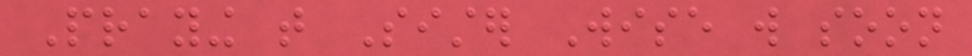Praying that Sister Wise will soon
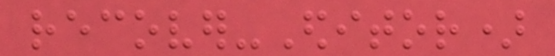recover-Editor)
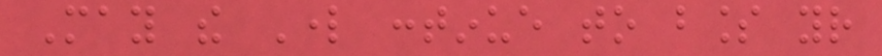May the Lord continue to bless your
